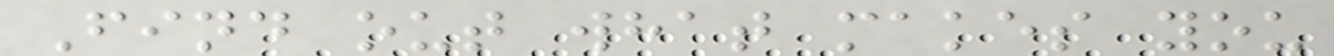Find out what makes you
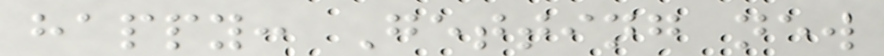happy: Getting new
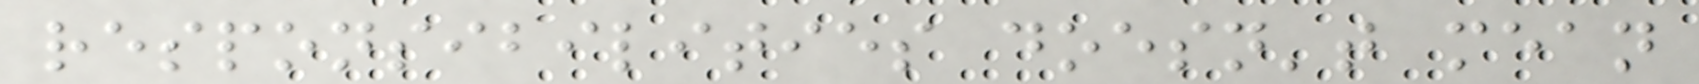responsibilities doesn't mean
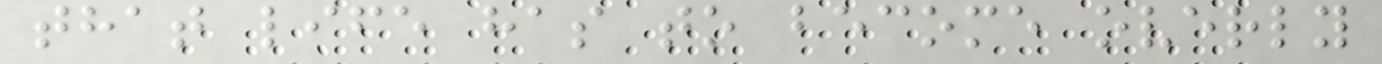that life has to become overly
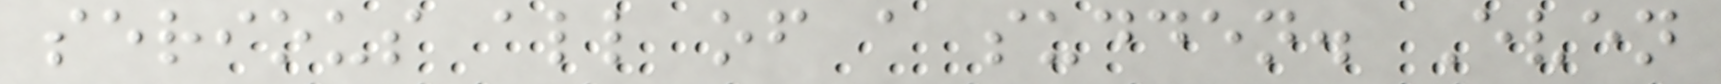serious all of a sudden. Even
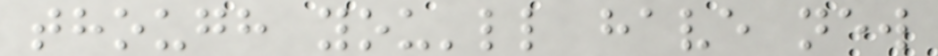though you'll have new
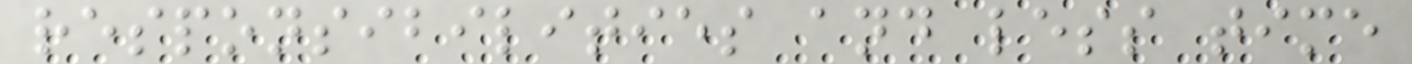responsibilities and less time
